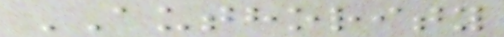AUTHORITY
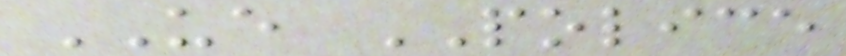UE POLICE
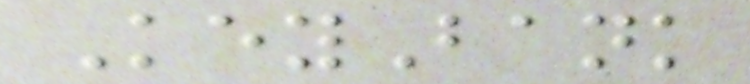KeyBank
